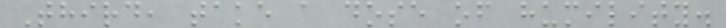Third, take a dose of humility.
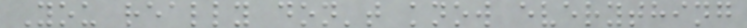You really don't know everything
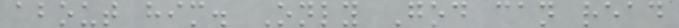about him. Only God can read
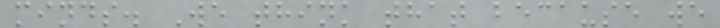minds. We think that because we
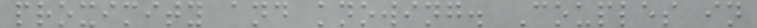proximity and knowing. Couples in
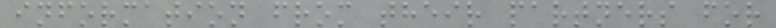information from their partners for
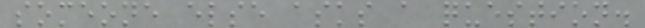someone else asks a question.
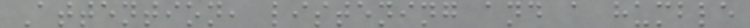Attention, listening and a humble
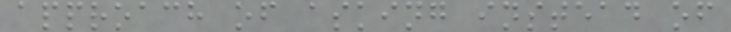approach of asking instead of
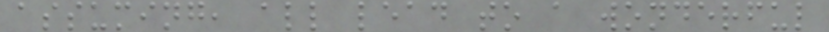assuming, all lead to a wonderful
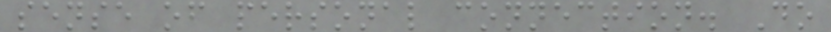sense of personal connection. Do
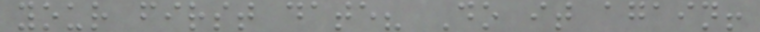your first date? Do it again!
